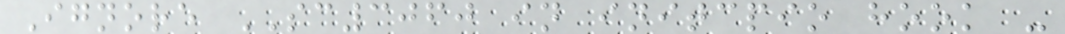Ignore SC3060 in initcpio hook -
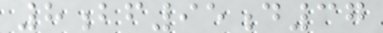8bf95d37
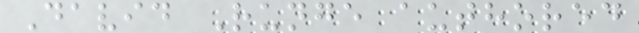David Runge authored
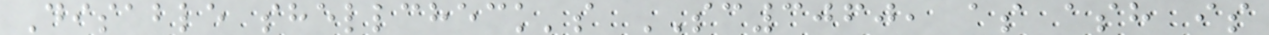Disable shellcheck's SC3060, as ash is
